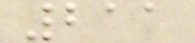211
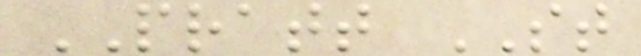PRATT ST
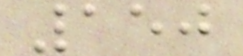150
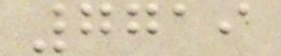7719
